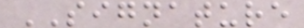SIGNATURE
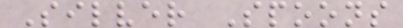Silver Spoons
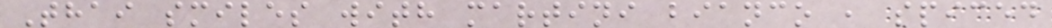Thai smiles with martini bianco , spiced
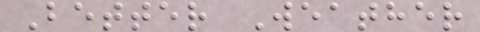Better Weather
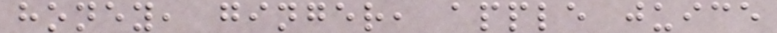honey, ginger, apple juice
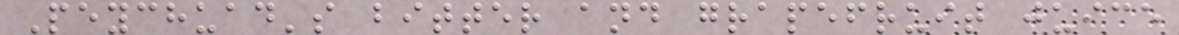Peychuad's bitter and grapefruit juice
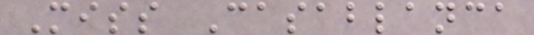Miss Casablanca
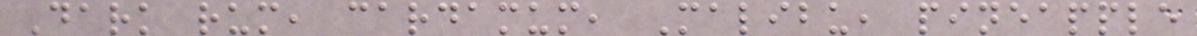Dark rum, cardamum, Malibu, pineapple
